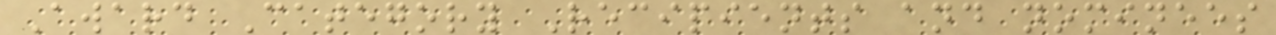Award Category Recipients and nominees
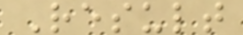Result
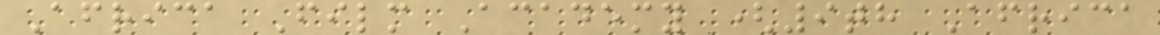Africa Film Academy (9th Africa
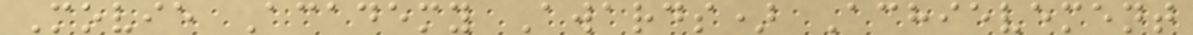Movie Academy Awards) Achievement
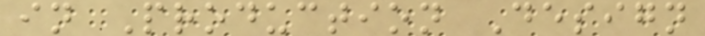in Production Design
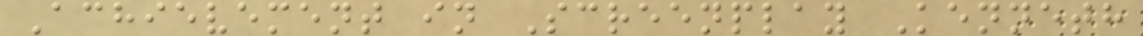Achievement in Screenplay Kenneth
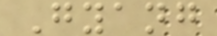Gyang
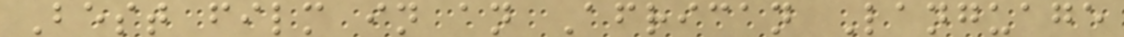Best film in an African Language
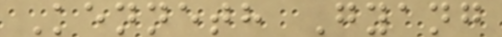Kenneth Gyang
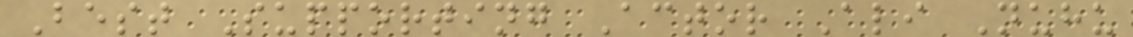Best Supporting Actor Ali Nuhu
